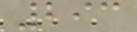293
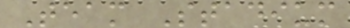Team Stadium
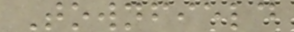Townfield
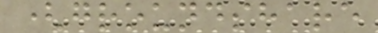(groundshare
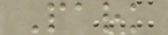Park
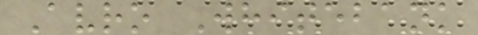Avro Whitebank
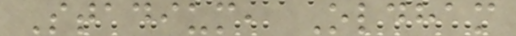Stadium, Oldham
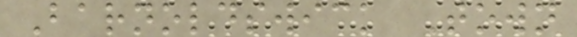Barnoldswick Town
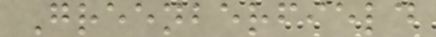Greenberfield
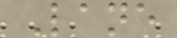Lane
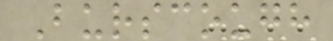Burscough
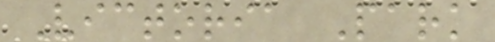Victoria Park
